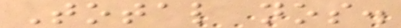Total nos.
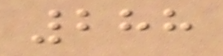288
